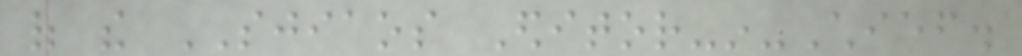of the SJIAOS Editor-in-Chief.
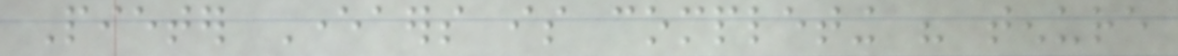Pieter Everaers is completing his tenure
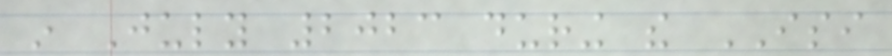in July 2023 during the ISI
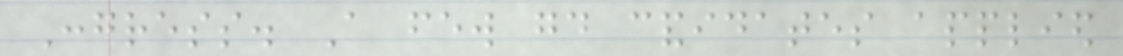Congress. A few good candidates applied
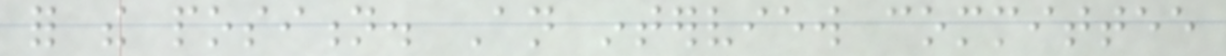for the position. An interview committee
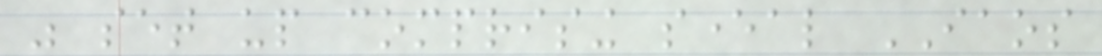was set up comprising several IAOS
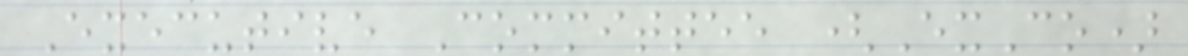Executive Committee (ExCo)
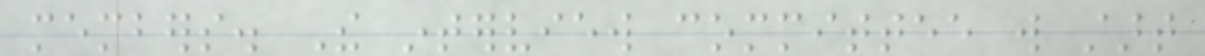members. The interview committee will start
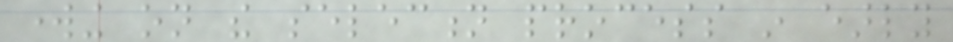working on the selection process in early
